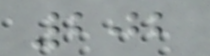202
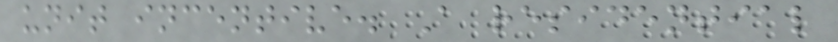unit incentive. A residential
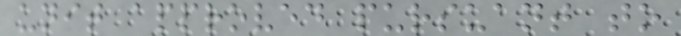unit approved pursuant to
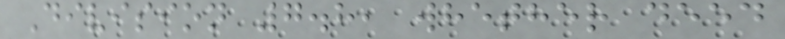Division 7.8, whether deed
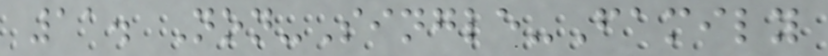11. Non-Single-Family
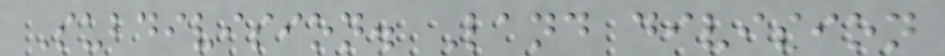Subdivision. Land division
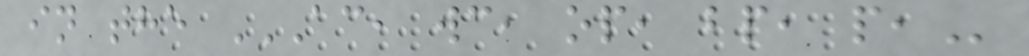in the AC, WC, OP, BP, P,
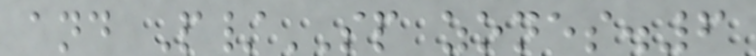and P/SP zones.6
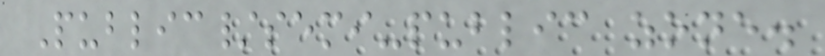Public/semi-public zone.
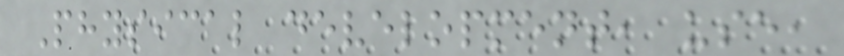Physical development, use,
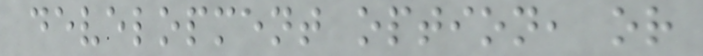development option, or
